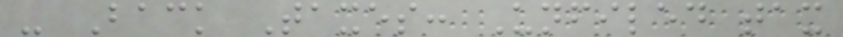- Back Taxes: Unfiled tax
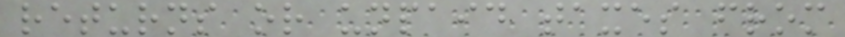returns or unpaid taxes from
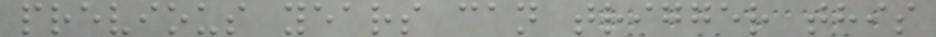previous years can trigger this
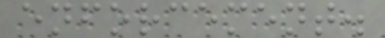enforcement.
